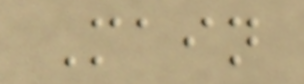Main
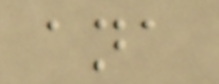ana
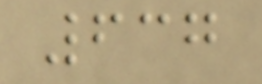637
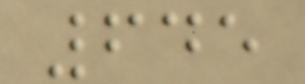645
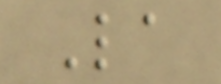La
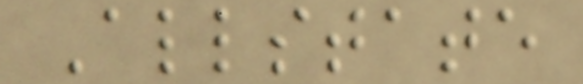Allstate
